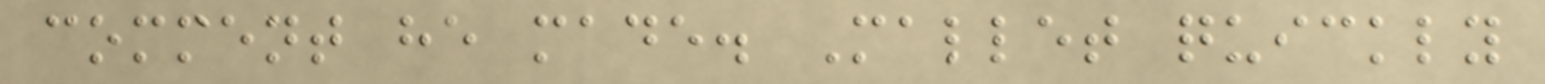comment he made. Mallet quickly
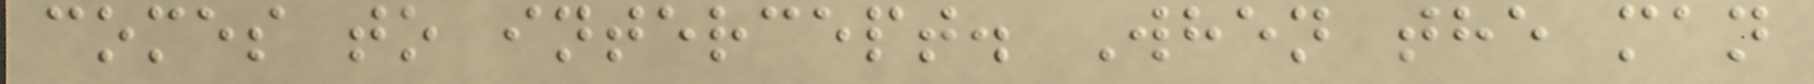comes to intercept. When the man
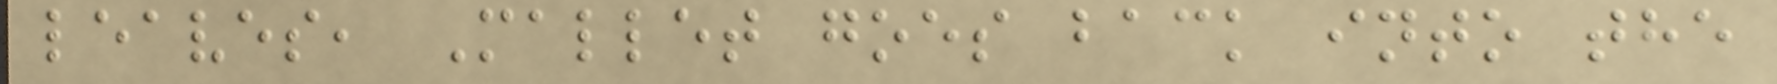leaves, Mallet goes back into the
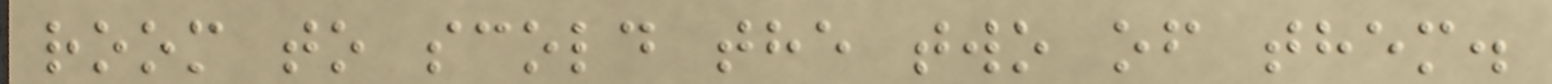room to scold the two of them.
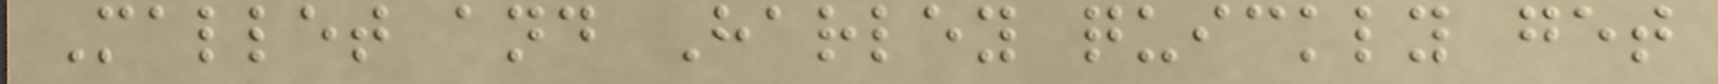Mallet and Harley quickly get
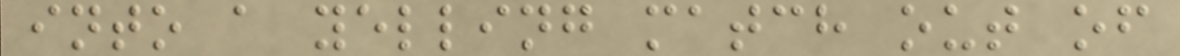into a yelling match out of
